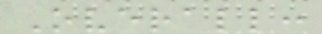Overall:
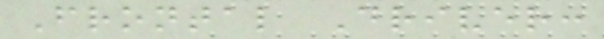Frontal Driver:
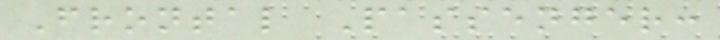Frontal Passenger:
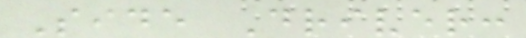Side Driver:
